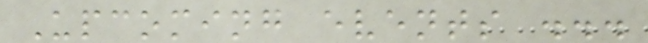Upcoming events ...
